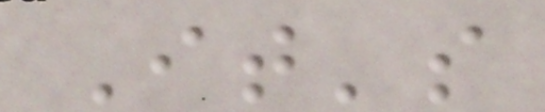It's
